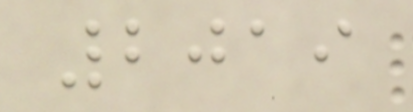2019
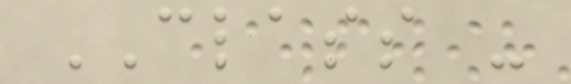CLASS -
